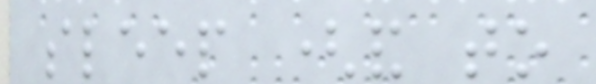sleep (and to
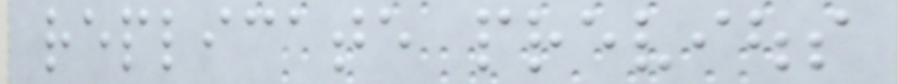replicate previous
